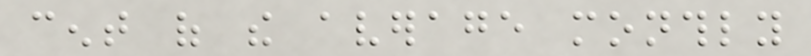cent of the average monthly
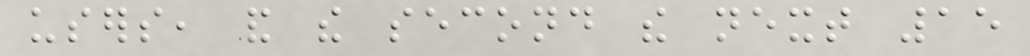users, and the second the next 15
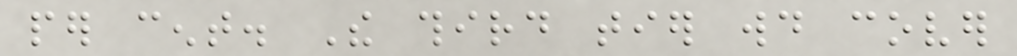per cent. The third tier would cover
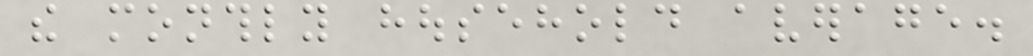the monthly household average.
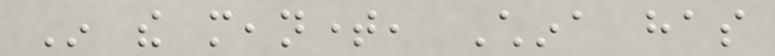In the meantime, China has
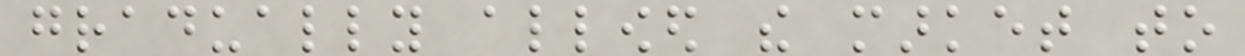gradually allowed the market to
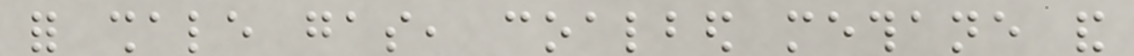for shale gas, coalbed methane and
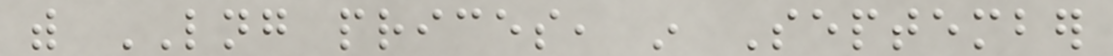with LNG prices, in September
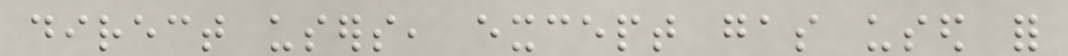direct users, except gas used for
